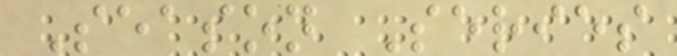Season Series
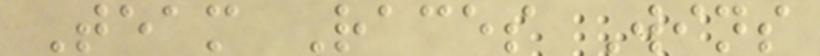Team Races Wins
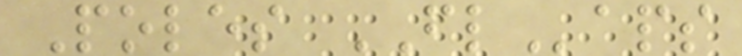Poles FLaps
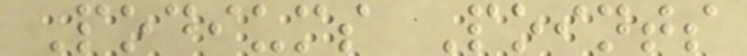Podiums Points
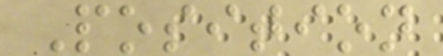Position
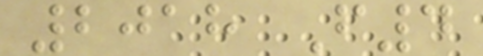2018 F4
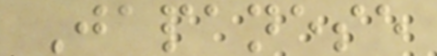Japanese
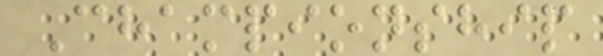Championship
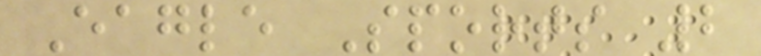Eagle Sports 2
